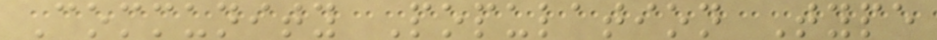Community Population Type
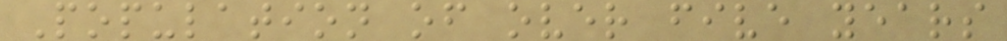Population of over five years
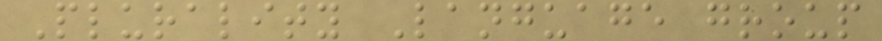Plurality Language group
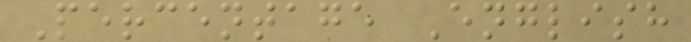Percentage English
